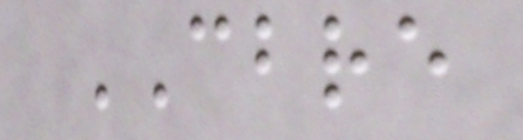CBRE
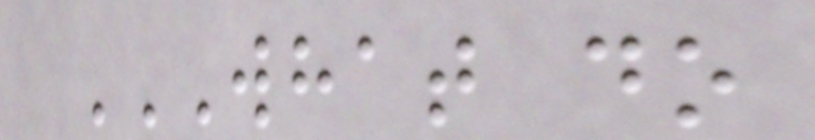WHAT DO
